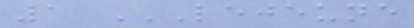1 LEJEUNE
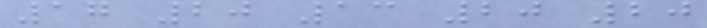17 20 13 20 20
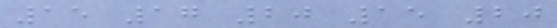15 17 20 15 20
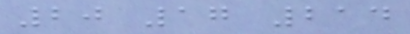20 17 214
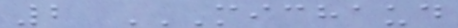2 MICHAUD
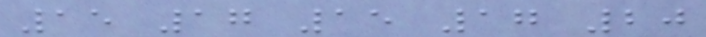15 17 15 17 20
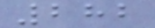282
